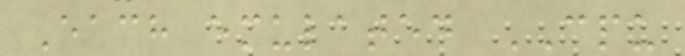Each emulated CPU
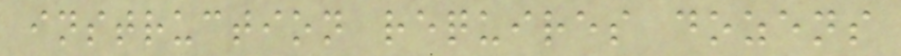instruction requires dozens
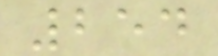254
